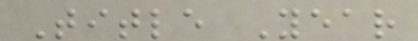Title Year
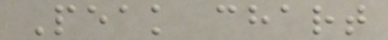Peak chart
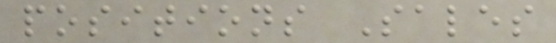positions Sales
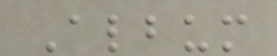Album
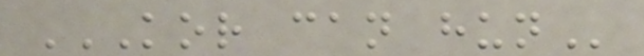KOR CAN HUN
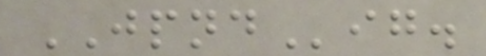JPNDig.
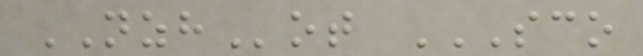NZHot SCO
